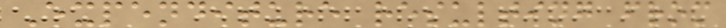Expenditure resulting from
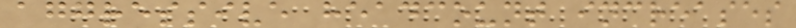aggressive headcount increases
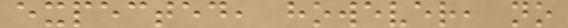expected, however, no
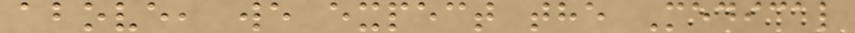above, we expect the Medical
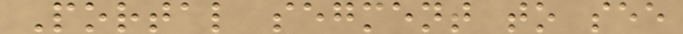Portal segment to see
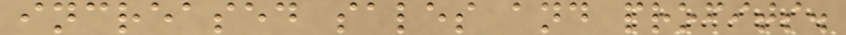increased sales and profits.
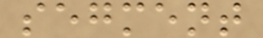segment
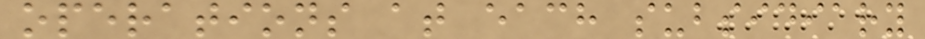operations at each subsidiary
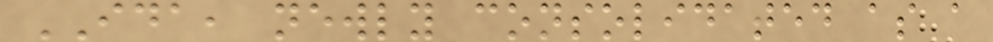IDA, newly consolidated as a
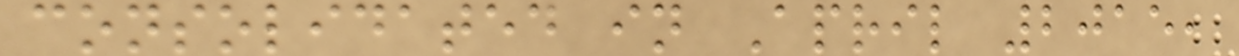consolidated in April 2015,
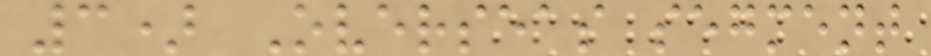3) Overseas segment
